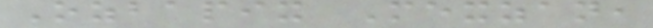Ozbapix Mexzan,
